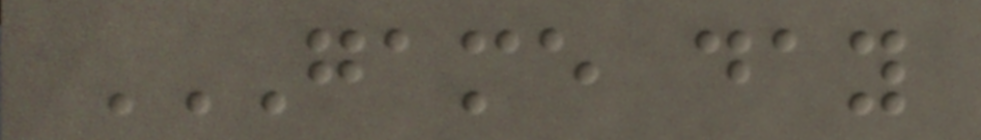GAME DAY
